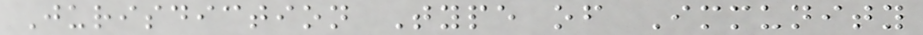Jurisdiction Type of Immunity
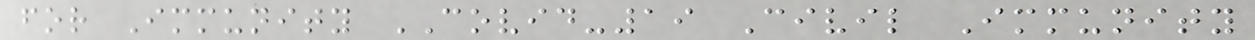for Immunity COVID-19 Civil Immunity
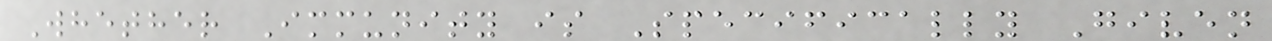Whether Immunity is Specifically Given
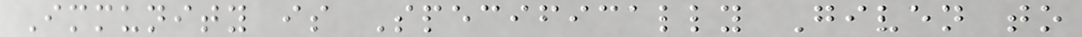Immunity is Specifically Given to
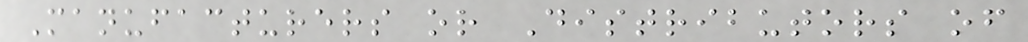Manufacturers or Distributors of
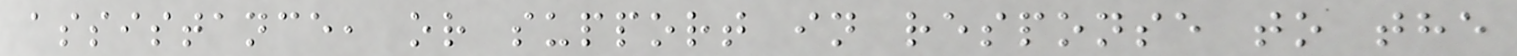assistance, or support in response to the
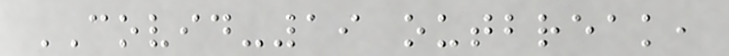COVID-19 outbreak,
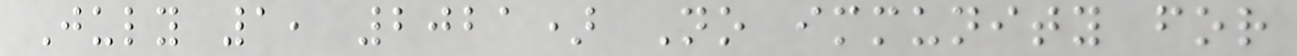July 1, 2021) No immunity for
